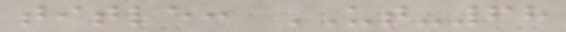title: UT-68
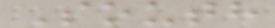South
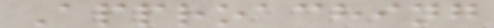Approaching
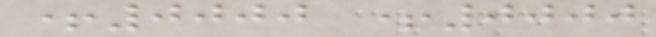+0000 +0000
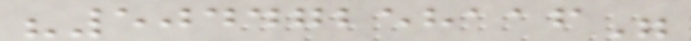"50447258116"
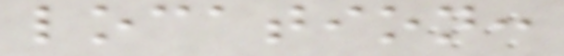location:
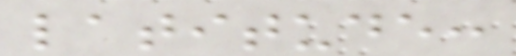latitude:
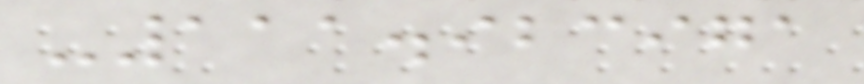-111.923971
